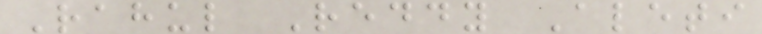Rahul Reddy Aleti
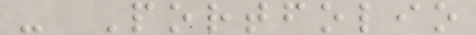- Portfolio
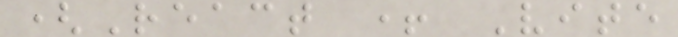(React + Vite
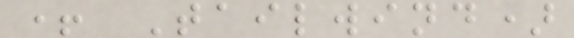+ Tailwind)
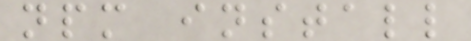npm install
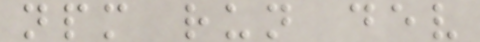npm run dev
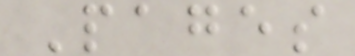Pages
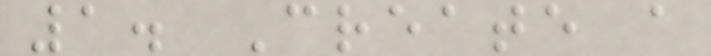1. Create a
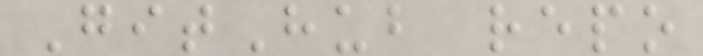GitHub repo
